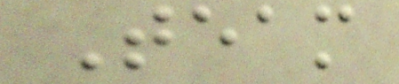Team
